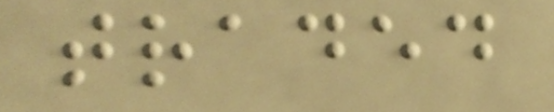traded
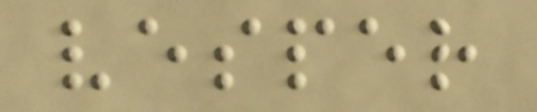vesper
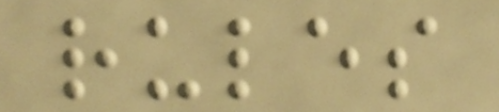rules
